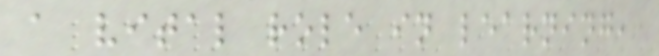a vital role in learning,
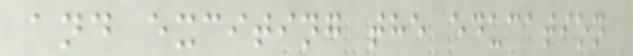and exciting the education
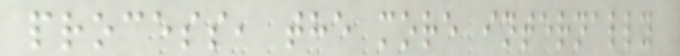process, the more internally
